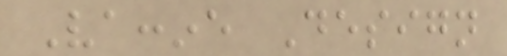Vaccine Design
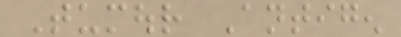Tumour Antigen
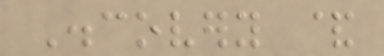Discovery &
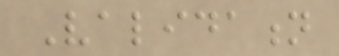Validation
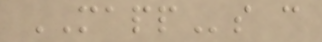MAPPs can
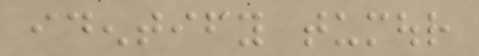identify tumour
